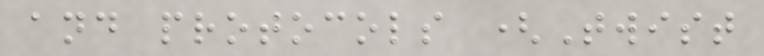and protocols (Twist
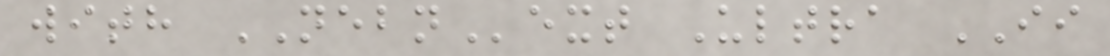with NEBNext Ultra II
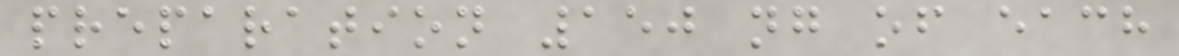preparation 150 ng of each
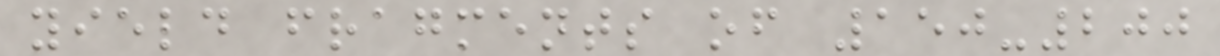yield fragments of 150-200
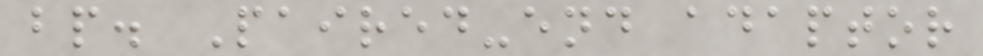bp. Paired-end adaptor
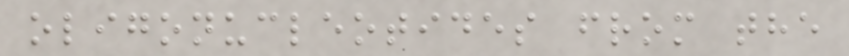oligonucleotides from the
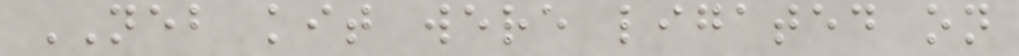NEB kit were ligated on
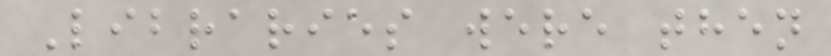Libraries were then
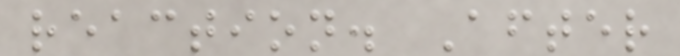reaction. After
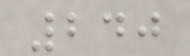240
